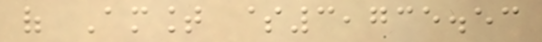of Amount $3,735.53
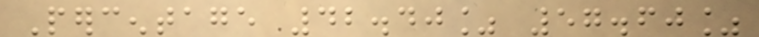Percentage 42.40% 57.60%
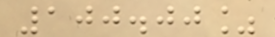100.00%
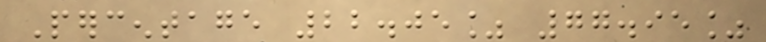Percentage 22.05% 77.95%
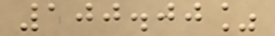100.00%
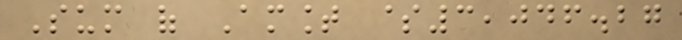Sum of Amount $3,046.27
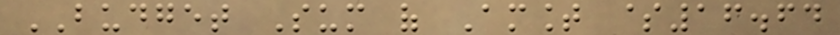BUDGET Sum of Amount $16.64
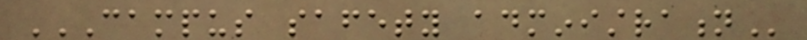CAMPUS SAFETY ADMINISTRATION
